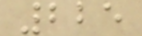225
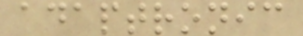adaptronic
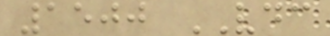1500 VDC
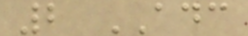2 ADC
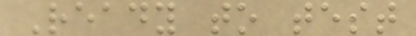Ready to test
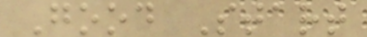Good Start
